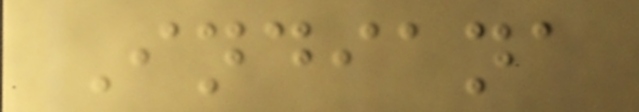Indiana
